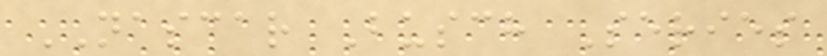NASCAR Busch Series
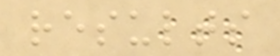results
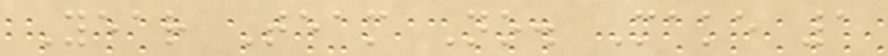Year Team No. Make 1
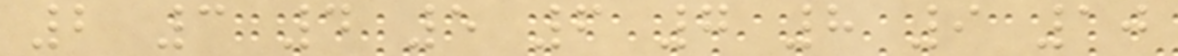2 3 4 5 6 7 8 9 10
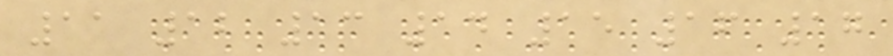11 12 13 14 15 16 17
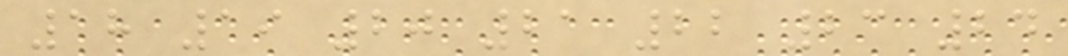18 19 20 21 22 23 24
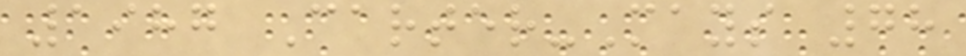1987 Carter-Mays 78
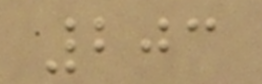203
